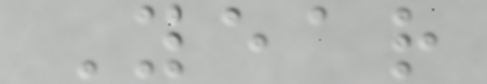Year
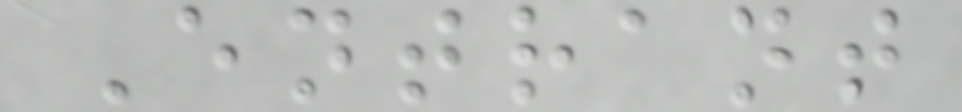Entrant
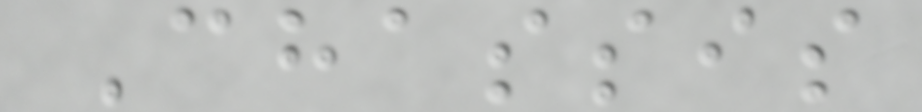Chassis
